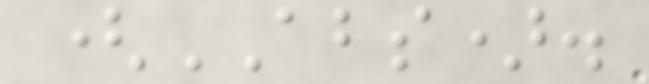(ABS).
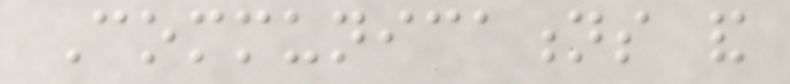Communications and
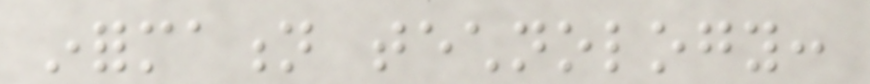information technology:
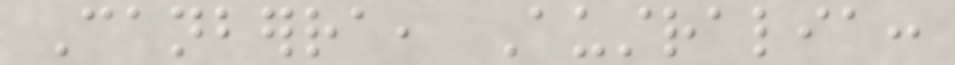Canberra, Australia:
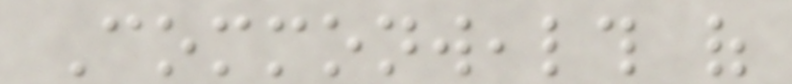Commonwealth of
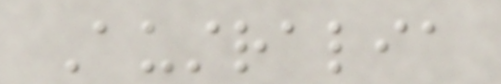Australia
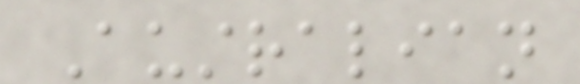Australian
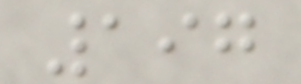197
